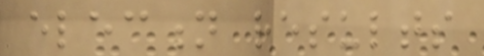election results
